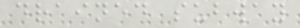drained subway
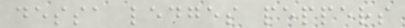dessa ledges peppers
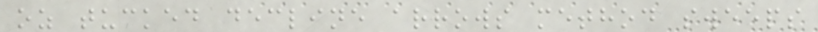oz tucked decline arrows method sweeps
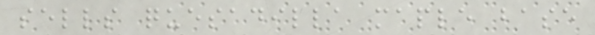sells quesadilla maple base
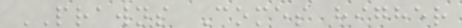PRAWNS Comes higher
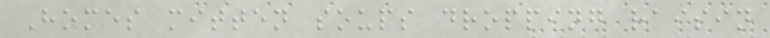Homes mitten soups dropping raisin
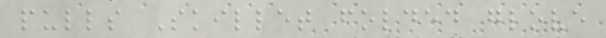pulls Skillet folded glove
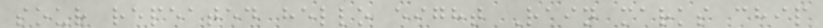sour repeated hello eight Rain marks chip
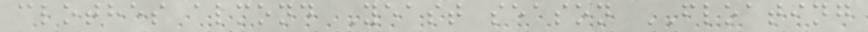clothes almond Yeast season FLOATING
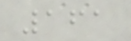161
